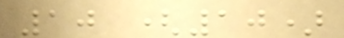10 (10)
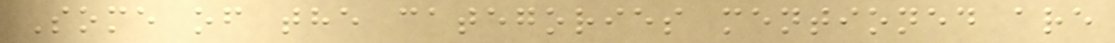Some of the categories mentioned are
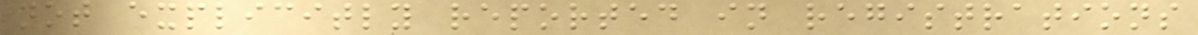not explicitly reported in registrations
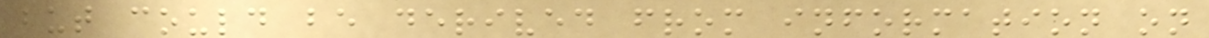but could be derived from information on
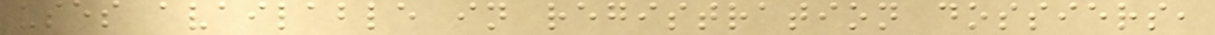uses available in registration dossiers,
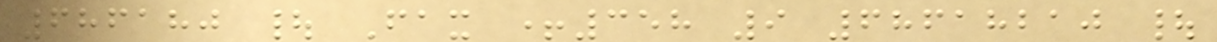686180 | Fax +358 9 68618210 |
